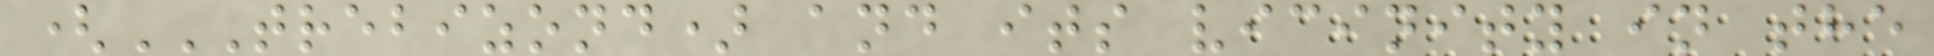(TREBIZOND) AND ITS VICINITY IN THE
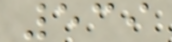539
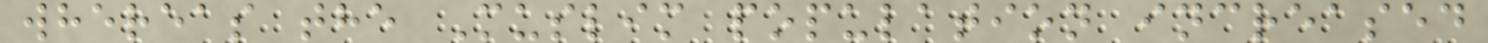whereas the Muslim population increased
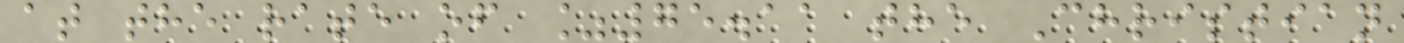at the rate of %75.11 the Christian
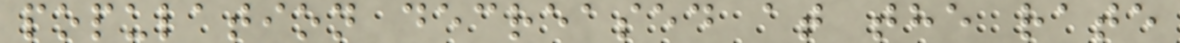population decreased at the rate
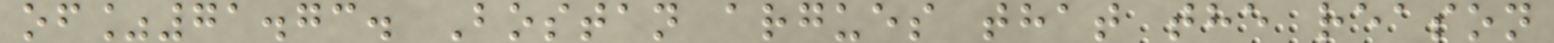of%71.73. Bostan argues that the reason
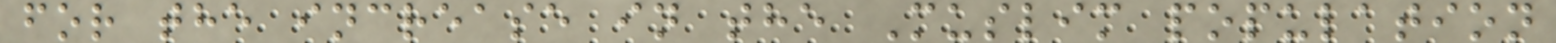for the increase in the Muslim population
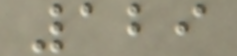129
